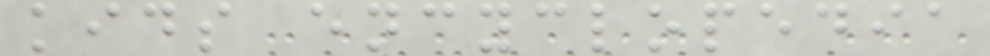kids encyclopedia
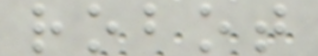robot
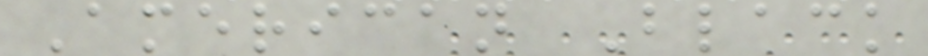American Black
